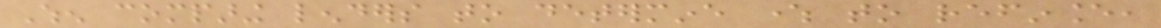When comparing lenders to determine where to refinance,
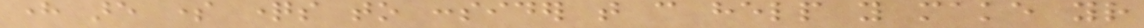here are some questions to consider that can help you make your
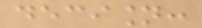decision:
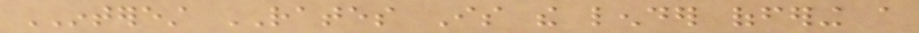INTEREST RATES Is the lender offering a
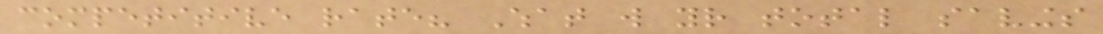competitive rate? What will your total savings
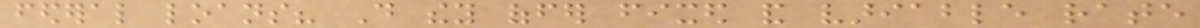federal loans? Do they offer fixed and variable rate
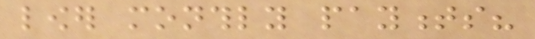lower monthly payments?
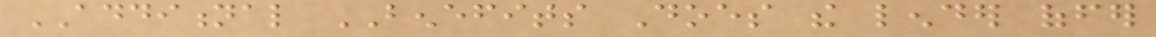ADDITIONAL BENEFITS Does the lender offer
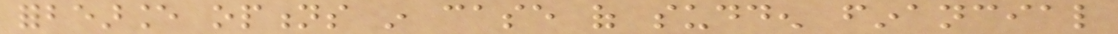forbearance options in case of sudden financial
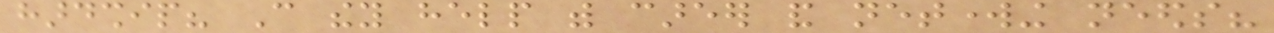hardship? Can they help with career and networking needs?
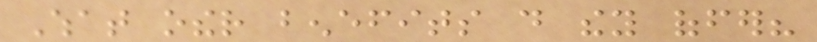What other benefits do they offer?
